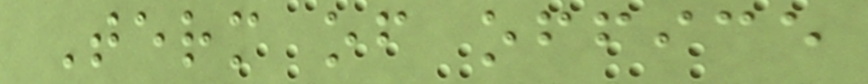Term of office
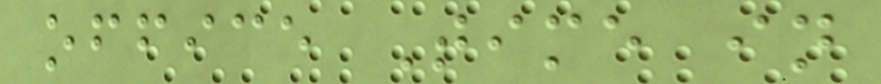office Time in
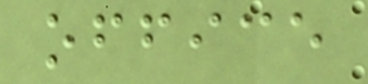office
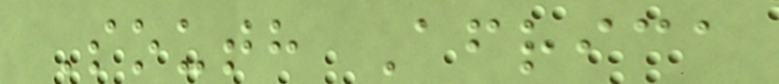South Africa
